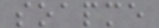soapme
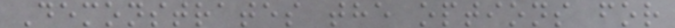Demonstrates the options for
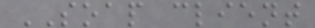SOAP client
